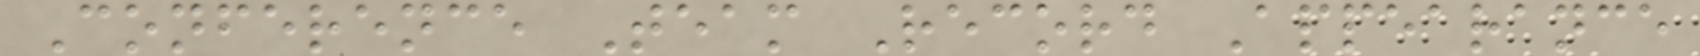Conference Team Record Appearance
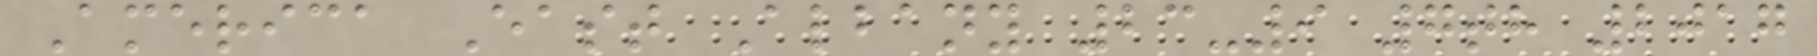America East Albany 23-9 7th 2017
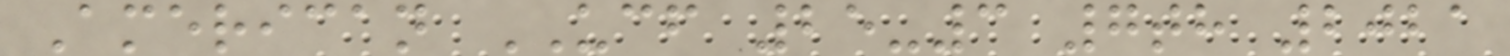American UCF 25-3 7th 2021
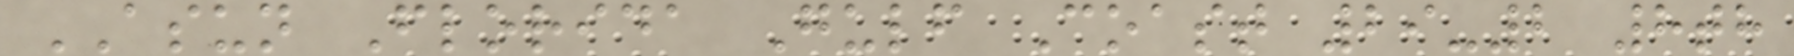ASUN Florida Gulf Coast 29-2 8th
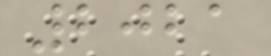2021
